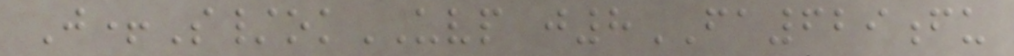J+S/okUVP j8FA629fu
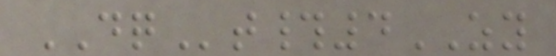DQt#4ZY
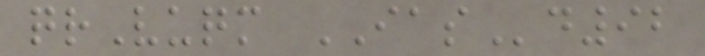qrVuqm IASd92
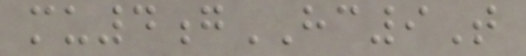mu4gHC9T
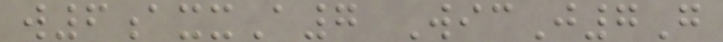w6axxA7 WicJ7G
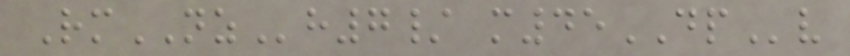RmNZh7/ m45DPv
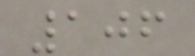106
